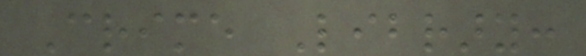Crime Library:
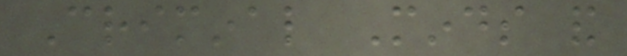Criminal Minds and
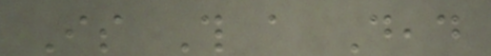Is This a Dead
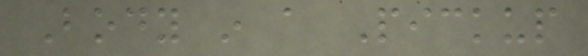Body in a Pickup
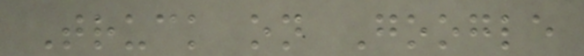Truck on Google
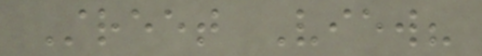Street View?
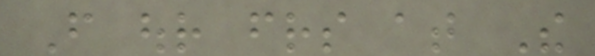From our friends at The
